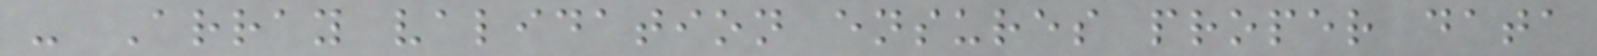- Array validation ensures proper data
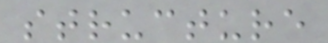structure
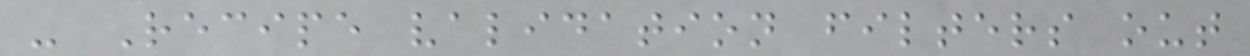- Recipe validation filters out
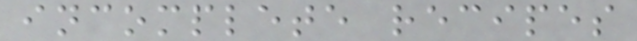incomplete recipes
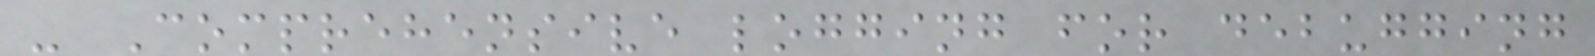- Comprehensive logging for debugging
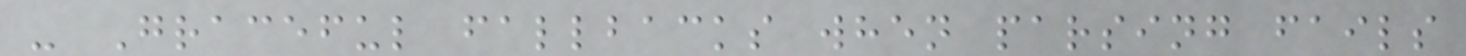- Graceful fallbacks when parsing fails
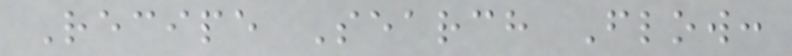Recipe Search Flow:
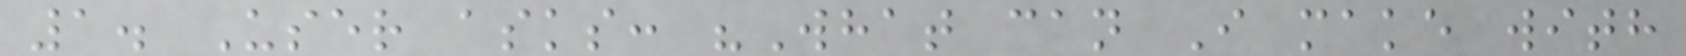1. User asks: "What can I make with
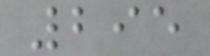295
